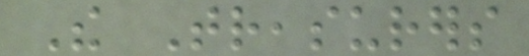The Treasurers
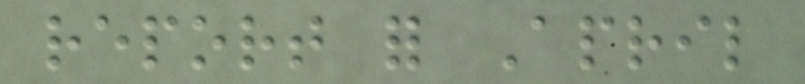report for April
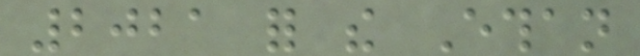2021 for the Ethan
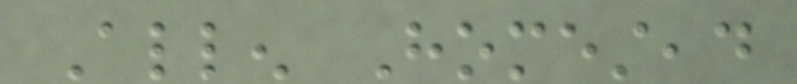Allen Homestead
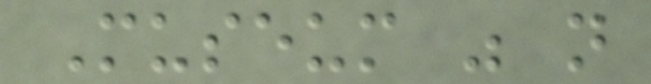Museum was not
